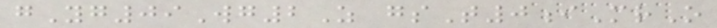gYg09Wg2Z gsT0iMrO
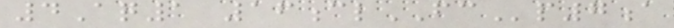4Aq1 16clFCp7a
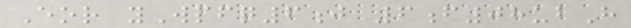Eor yWpfq6j 6f08ubH
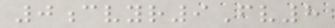0cvyr9Fv8
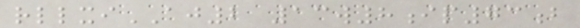rllxiAJ2 13w8ip73b
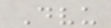Dvu
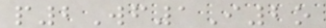p2Wf1I2o
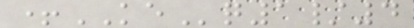+KEq1/4
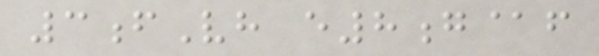3fVh e8g@f
